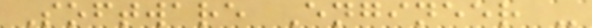Software Engineer -
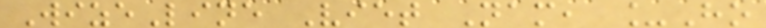WizeLine Viet Nam, _Ho
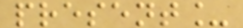present_
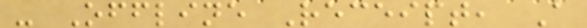- Offline Receipt, A
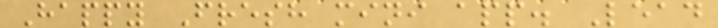Happy Fresh mini app. Lead
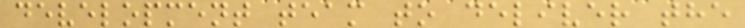development team to deliver the
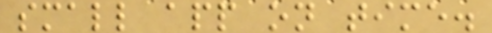small app on time.
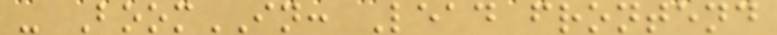- BoomIN: Lead frontend
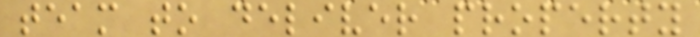team to deliver property
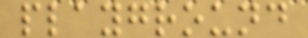playground
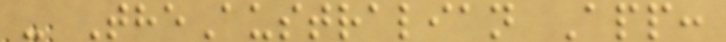- TheAustralian App:
